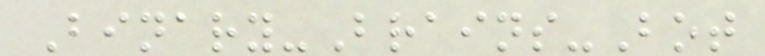Binary-Brains-Bot
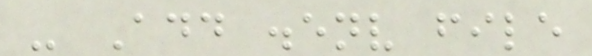- Add .env file
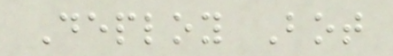Deploy Bot
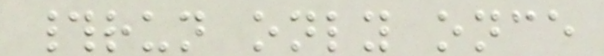#run only once
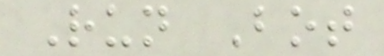Run Bot
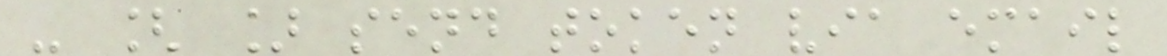- [ ] send token via email
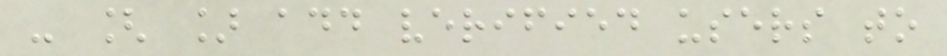- [ ] add verified users to
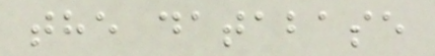the database
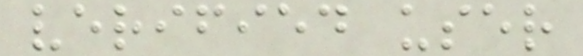verified user
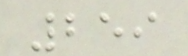259
